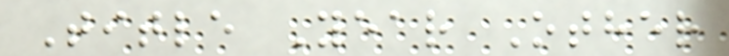Title Year Other
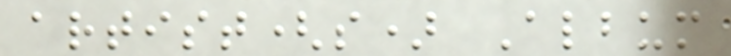artist(s) Album
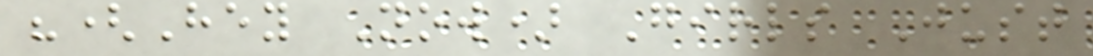"(Hey Now) Girls Just
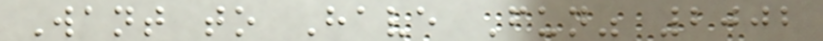Want to Have Fun" 2002
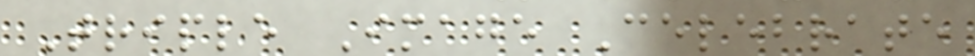Triple Image Celebrate
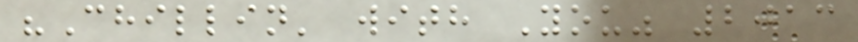"Chillin' with You" 2013
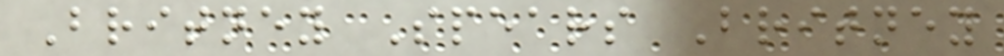Britney Spears Britney
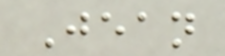Jean
